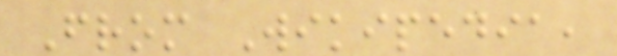From Wikipedia,
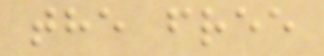the free
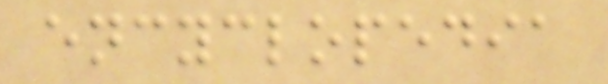encyclopedia
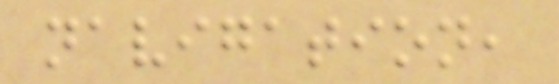navigation,
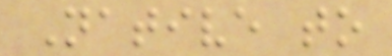Native to
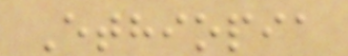Ethiopia
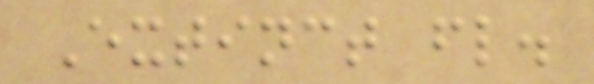Extinct fl.
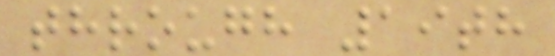through 19th
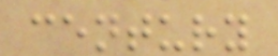century
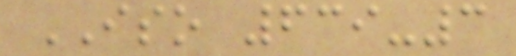ISO 639-3
